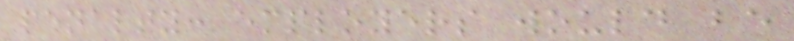penalty: employers would be
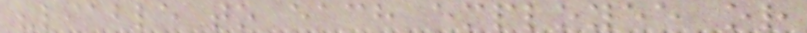"liable to each employee or
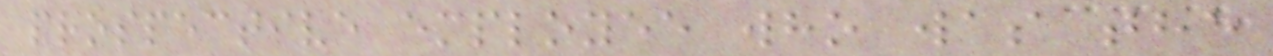prospective employee who was the
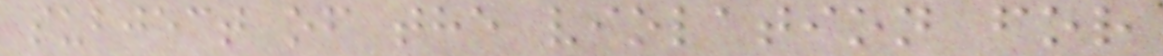subject of the violation for
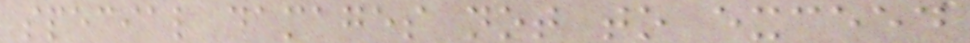special damages not to exceed
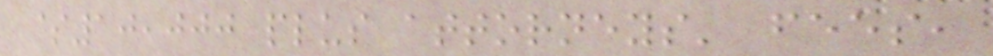$10,000 plus attorneys' fees,
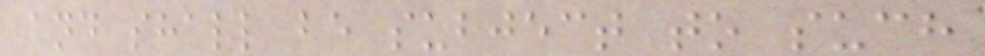and shall be subject to such
